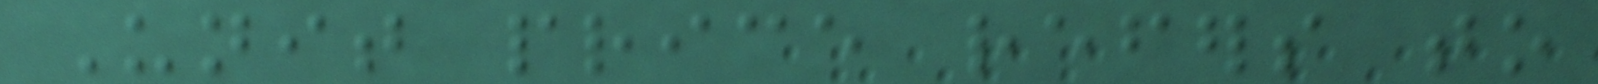Unit price refers to
